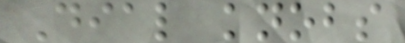Dial knobs
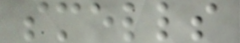smells
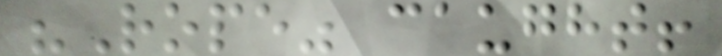"Rope" caught!
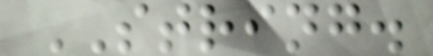STRING.
